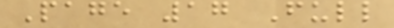Page 17 Full
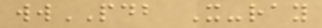wwPDB X-ray
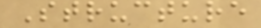Structure
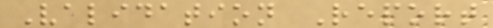Validation Report
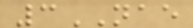3NAE
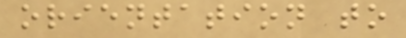orientation to
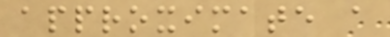approximate a
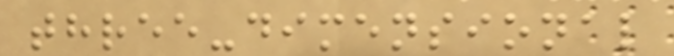three-dimensional
